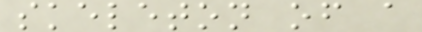skeleton of a
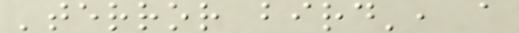'terror bird', a
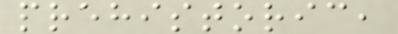prehistoric,
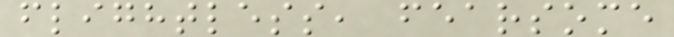flightless, fearsome
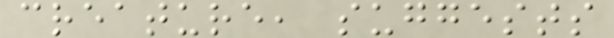creature, suggests
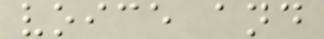voice and
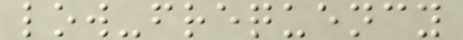low-frequency
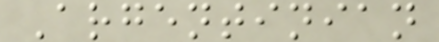Argentinian
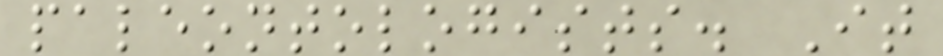paleontologists. It
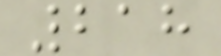218
